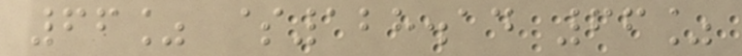66% $128.14 66%
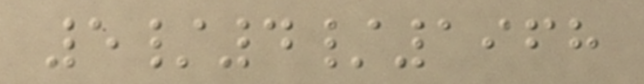5/4/1968
